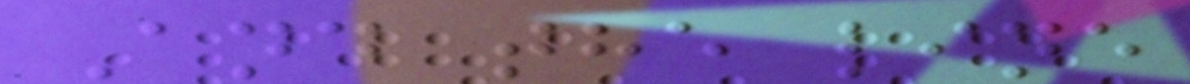And the line
